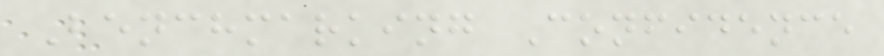Benchmarking Confidence
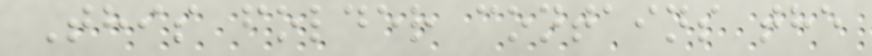This folder contains the
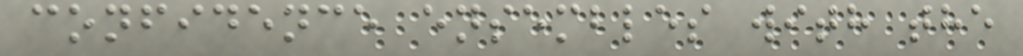confidence ensembles with the
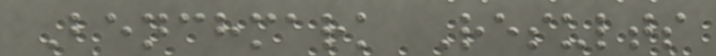Benchmark Results
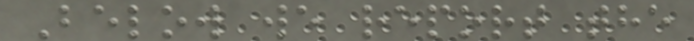Below we report the
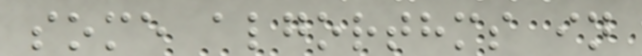some algorthms in
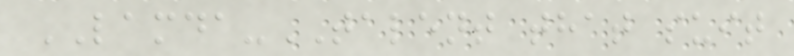LAMDA-TALENT that suit
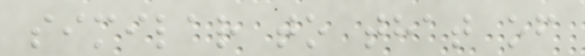similar to that of
